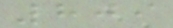809
